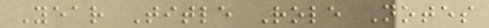Year Title Role Notes
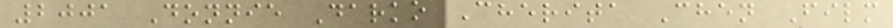2001 Donnie Darko Cherita Chen Film
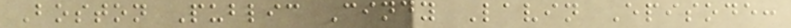Boston Public Cindy Lavin Episode:
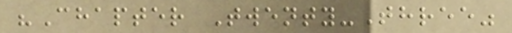"Chapter Twenty-Three"
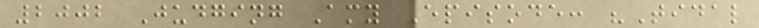2002 Judging Amy Episode: "Tidal
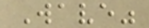Wave"
